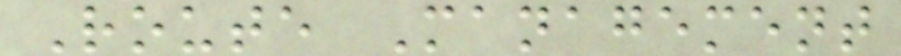Route Management
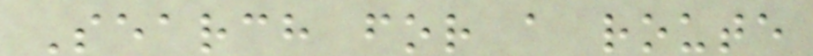Search for a route
